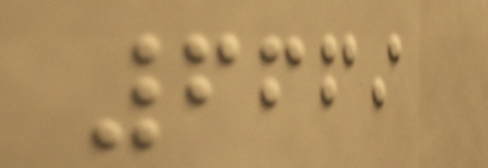6669
